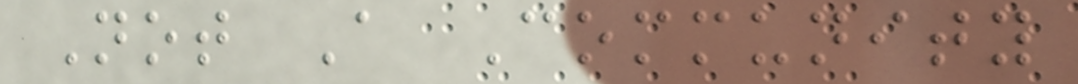Not A Community
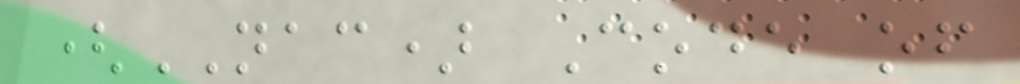(NAC) Code of
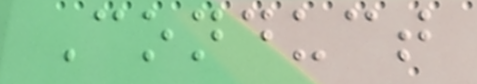Conduct
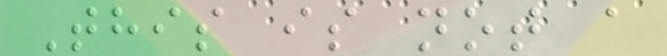This is not a
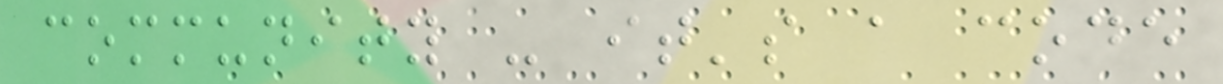community - it's a code
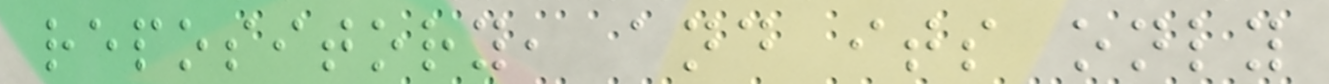repository, and its only
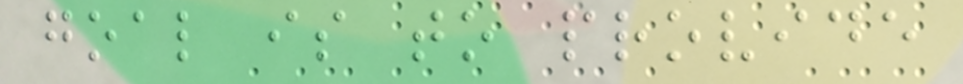goal is to provide
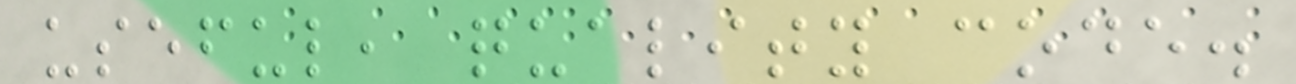useful, quality code.
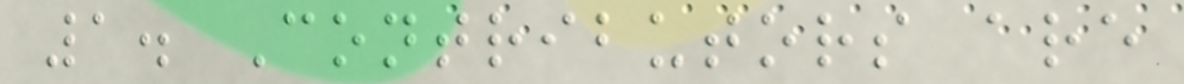1. Contributors are
